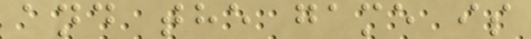and the game is
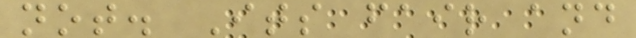not. Its fair and
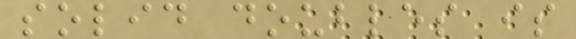solid doubles is
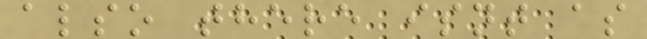also there isnt as
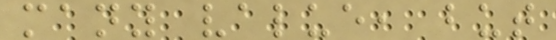many value, but
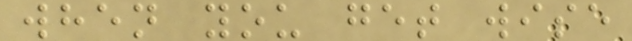when you get wise
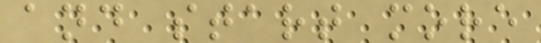and start more
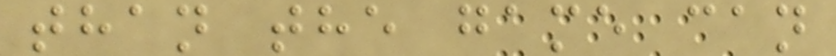than the game can
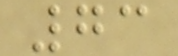73
